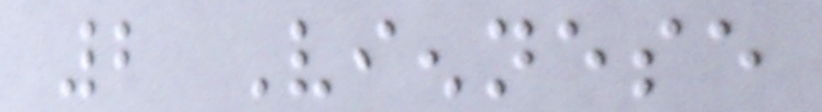2 Viennese
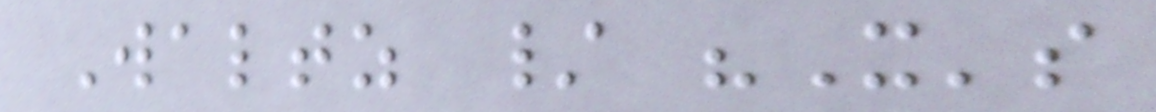Waltz / "It's
